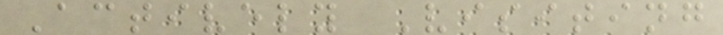Actively Visiting
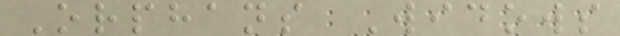Orphans Widows
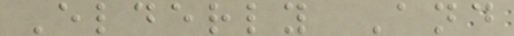Elderly And
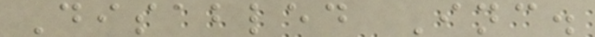Disabled Inc.
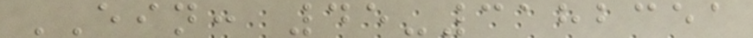EIN: 45-3182351
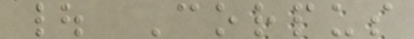| Corpus
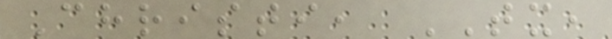Christi, TX,
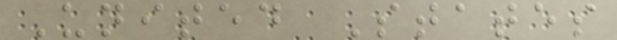United States
